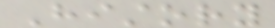History
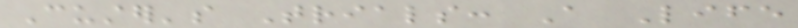Custer's Trials: A Life
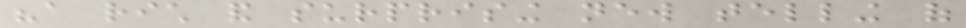"a rich and surprising new telling of
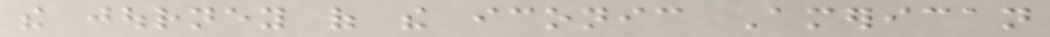the journey of the iconic American
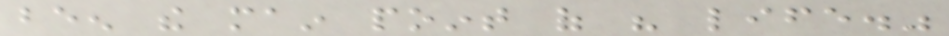been the main point of his life."
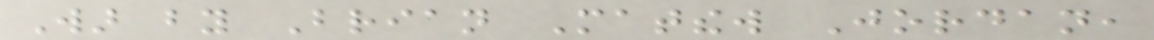War by Brian Matthew Jordan,
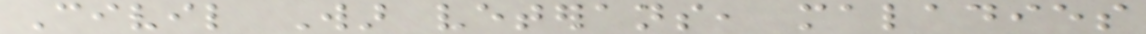Civil War veterans, maladies
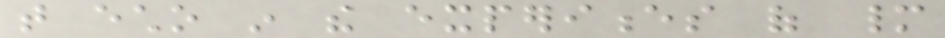that echo in the experiences of many
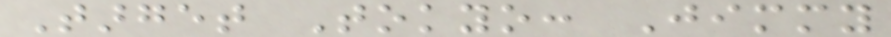Target Tokyo: Jimmy
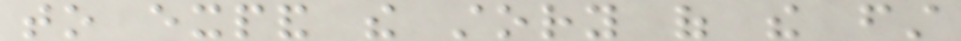to expand the story of the first
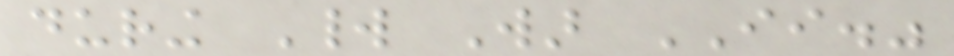during World War II."
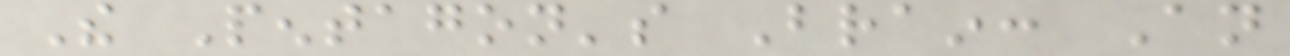The Pentagon's Brain: An
